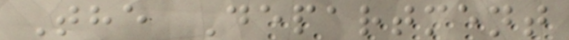The Department
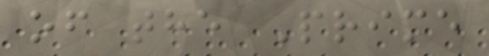of the Prime
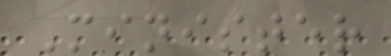Minister
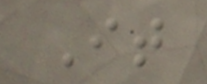It
